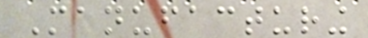Manufacturing
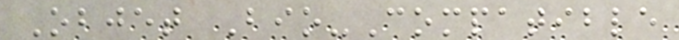Objet Bio-Compatible
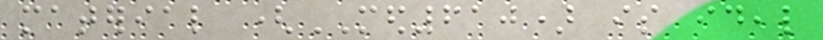material (MED610) is ideal
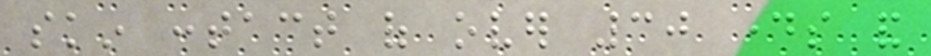skin contact of over 30 days and
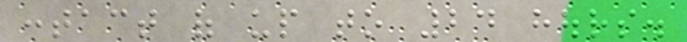contact of up to 24 hours.
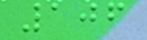106
